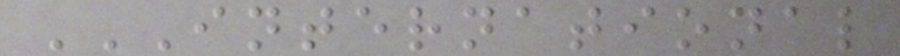INTERNATIONAL
